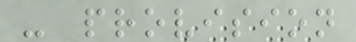- provision
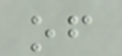of
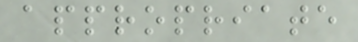appropriate
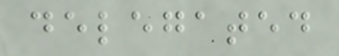delegated
